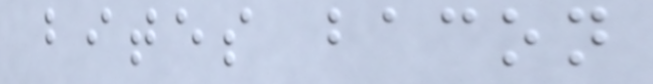bites bacon
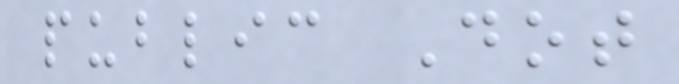public Dot
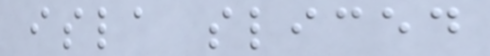isla sliced
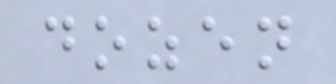dozen
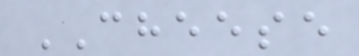CHEESE
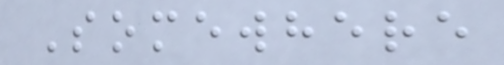Somewhere
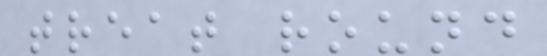treat round
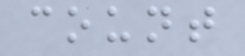count
